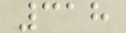318
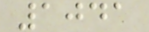1041
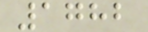1782
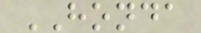HONDA
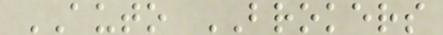AUTO BROKERS
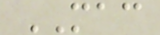MAC
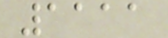1111
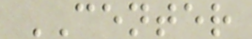CENTER
